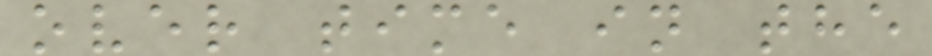over time in the
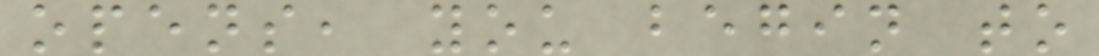opens, you begin to
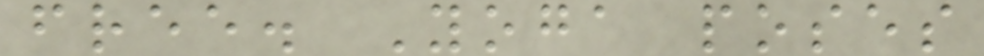free. Yoga poses
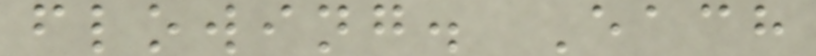flowing. Each
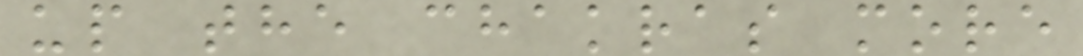up the chakras more
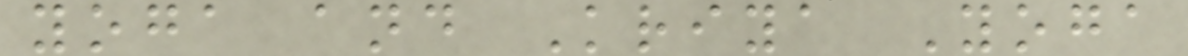yoga and Kriya Yoga
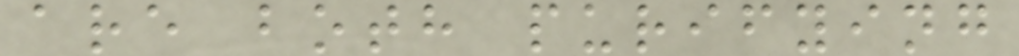are both purifying
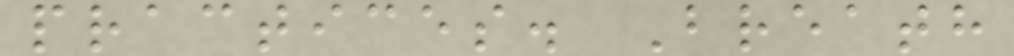practices. Breath
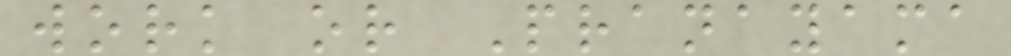work or Pranayama
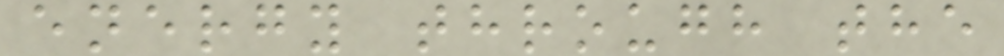energy through the
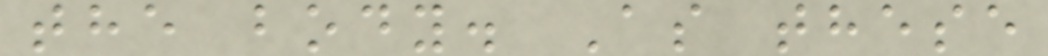the body. As these
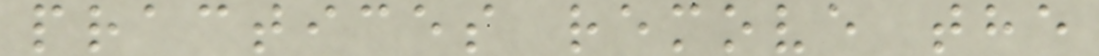practices remove the
